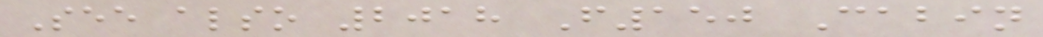See also 2018 F150 Cabin
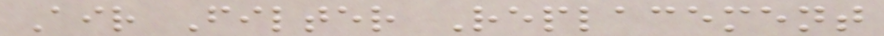Air Filter Replacement
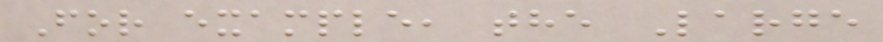For example, the Large
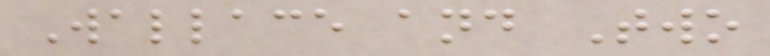Wallace and Two
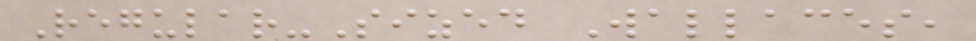Regular-Sized Wallaces,
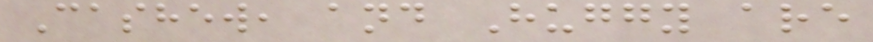Cashew, and Huggy are
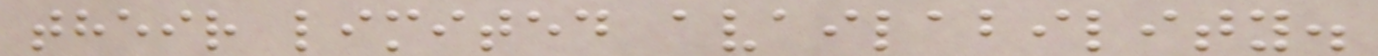their limited availability.
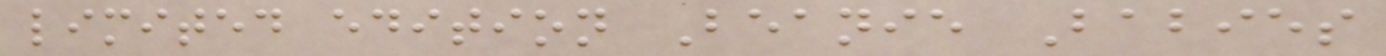limited edition Beanie Babies
